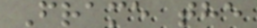Frame the
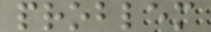problem
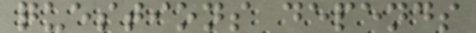questions depends
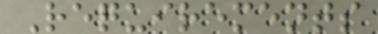Requirements
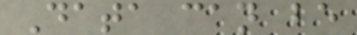Data can be
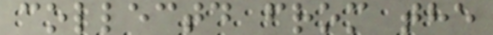collectd from the
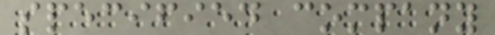specified company
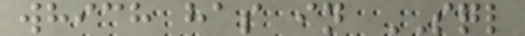which has in SQL
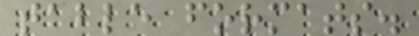table formats.
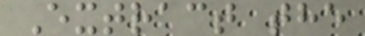Extract the
